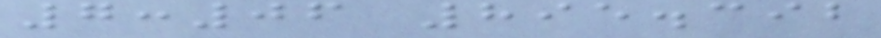7:06 895.392
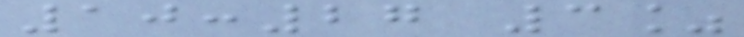10:27 3%
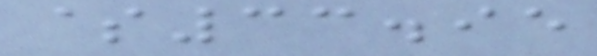$33.95
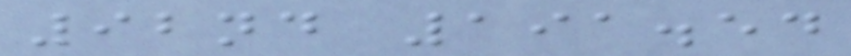92nd 191.54
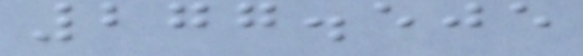277.505
